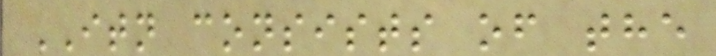ITN consists of the
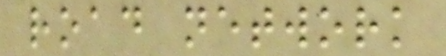road network
